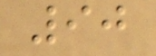90
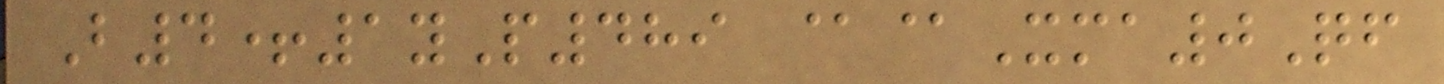B4+1yP489 @@Xma0Qf
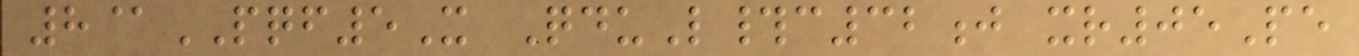8@PQF5X QduL#c32j xr05Pe
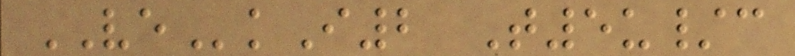VEkI2 T5u/c
